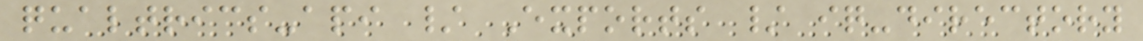qualtrics-api / Exports / iq-directory
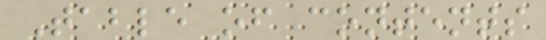Table of contents
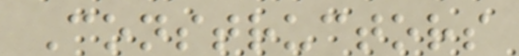Constructors
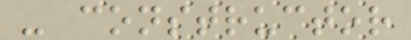- constructor
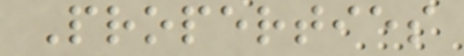Properties
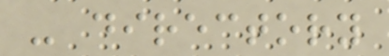- directory
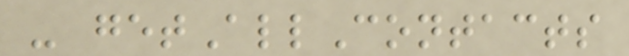- getAllContacts
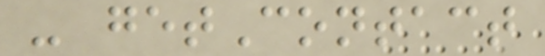- getContact
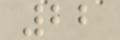22
